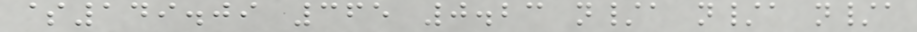$149.09 365 0.23 n/a n/a n/a
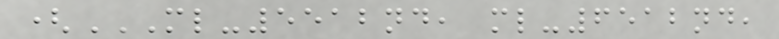(ML-5512ND, ML-6512ND,
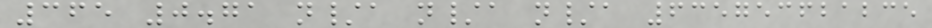365 0.71 n/a n/a n/a 635753621235
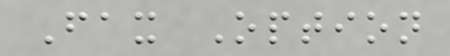Fax Option
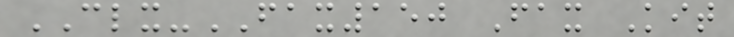CLX-FAX150 Fax Kit
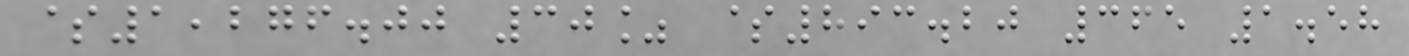$1,276.00 30% $893.20 365 1.58
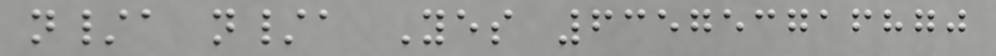n/a n/a Yes 635753716870
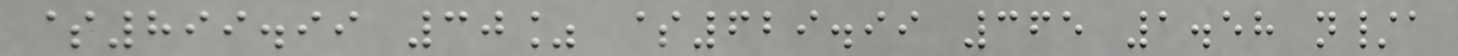$899.99 30% $629.99 365 1.58 n/a
